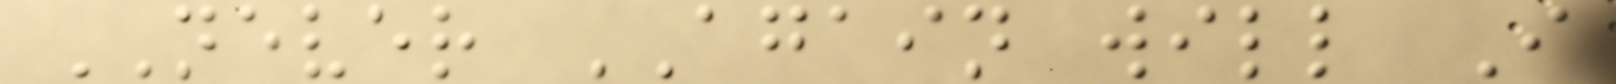NEVER AGAIN will I
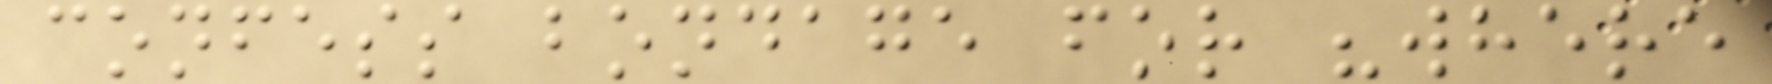confess bondage for "where
